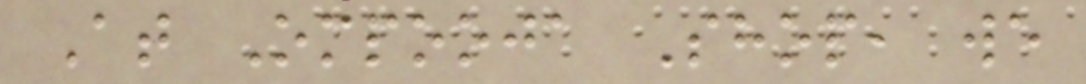At Ompooja Shop, we
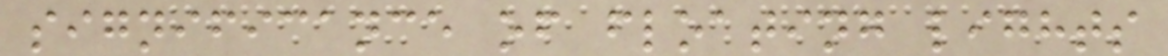significance of floating lights
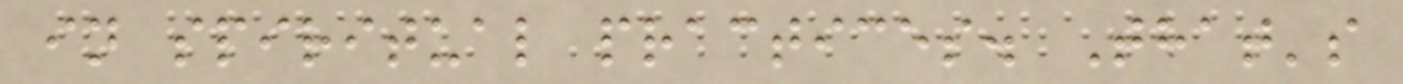in spiritual practices. That's
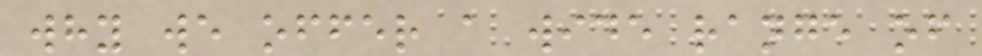why we offer a wide range of
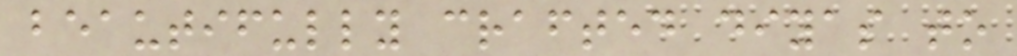beautifully crafted diyas to
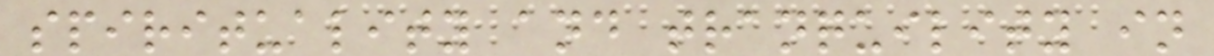spirituality and tranquility in
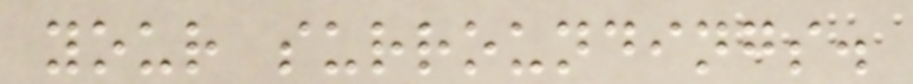your surroundings.
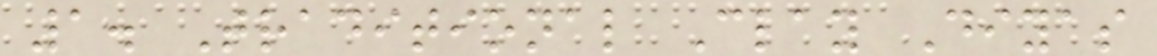1. Traditional Clay Diyas
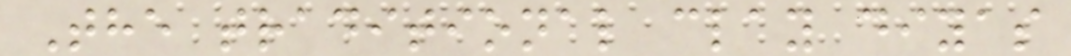The traditional clay diyas
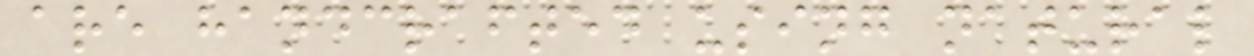are handcrafted using natural
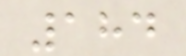184
